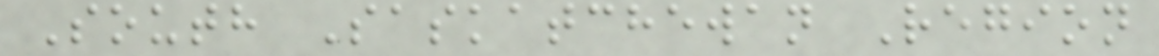South Saskatchewan Region
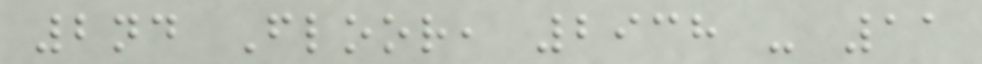2nd Floor, 2938 - 11
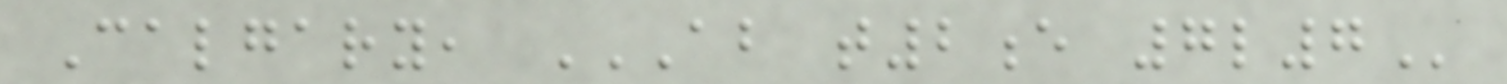Calgary, AB T2E 7L7
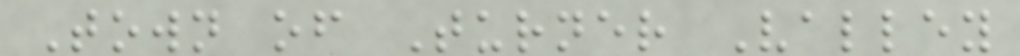Town of Turner Valley
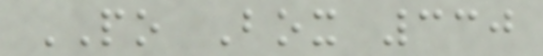PO Box 330
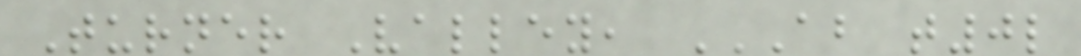Turner Valley, AB T0L
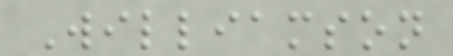Williamson
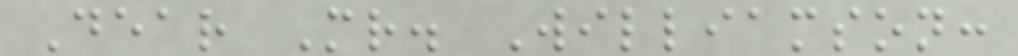Dear Mr. Williamson:
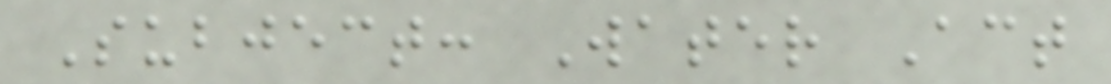Subject: Water Act
